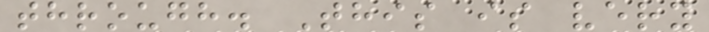through. This is very
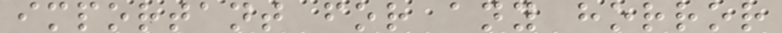important for any horror
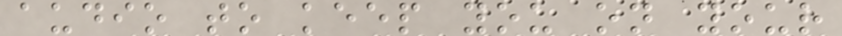audio to keep you on your
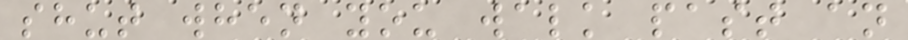shut when you walk past an
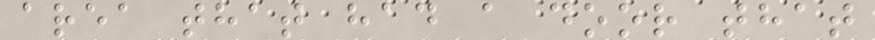area that had a door that
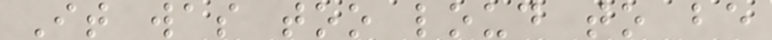It was too loud to be
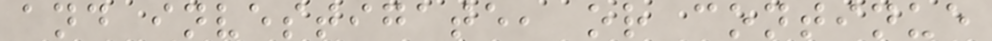and investigate, or continue
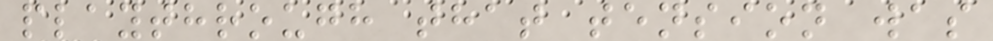playthrough that tension was
